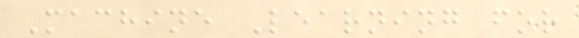Machine Learning for
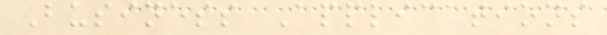Business Applications
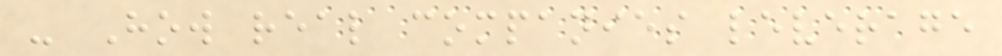- How real companies leverage
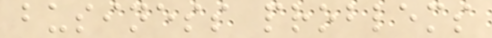business problems
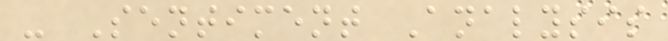- Sentiment Analysis
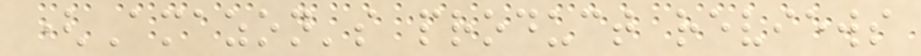(Amazon's product reviews
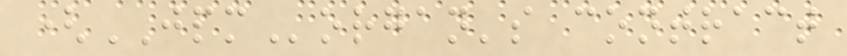(JPMorgan's contract
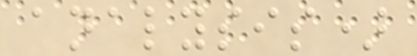analysis)
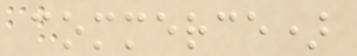commerce)
